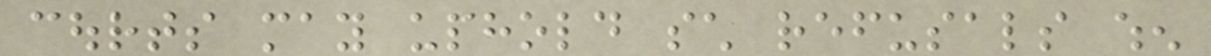courts may uphold such refusals when
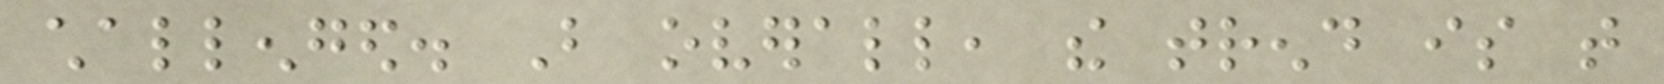challenged. But overall, the trend is that
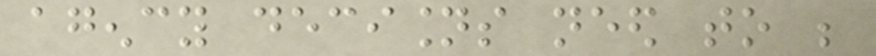agency decisions need to be
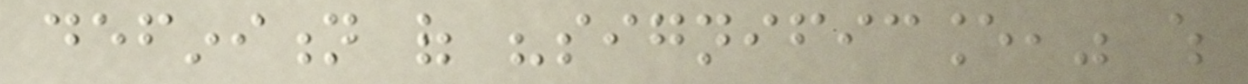definition of "significance," which
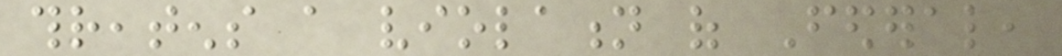threatens a violation of Federal,
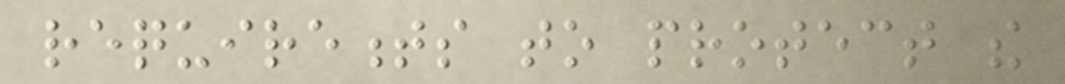requirements to protect the
